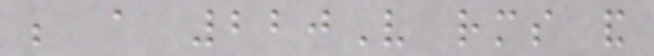be a 220V rms and
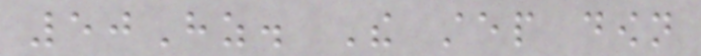50Hz. The step down
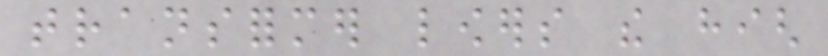transformer lowers the high
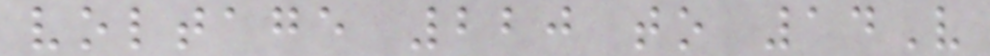voltage 220 to 14V
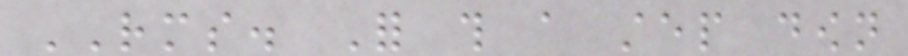RMS. For this a step down
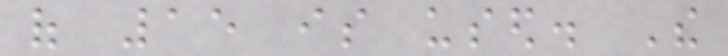of 15 is used. The
